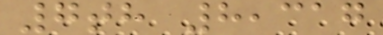7th 8,317
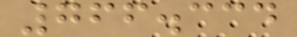766.334
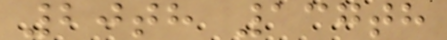20th 137th
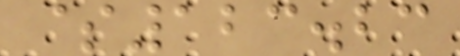$123.23
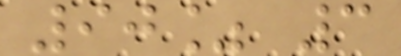90% 3
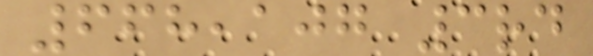668,107 3rd
